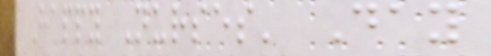Happy Nurses' Day
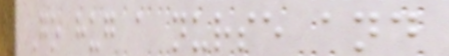Go hug a nurse and
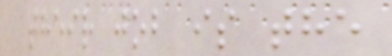their job is the
